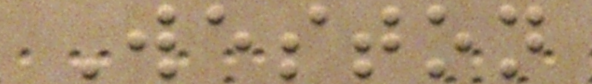Weston
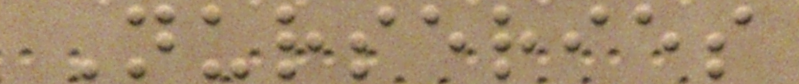Nurseries
